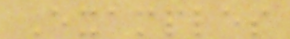Examples
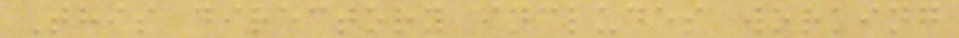This directory includes working
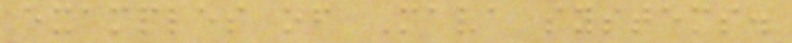examples of Mava systems.
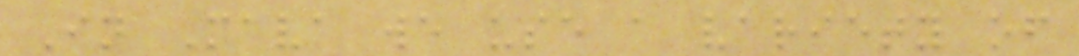In Mava we use a variety of
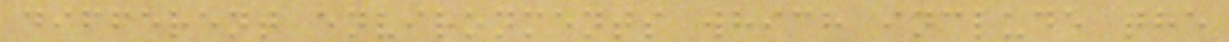different environments which include the
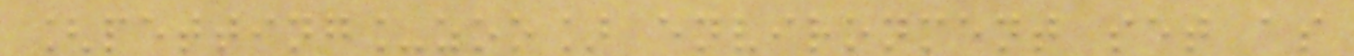[petting_zoo] environment set as
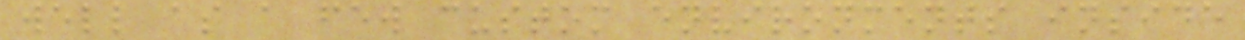well as a few custom environments inside
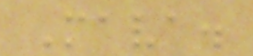Mava.
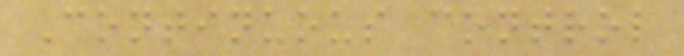Continuous control
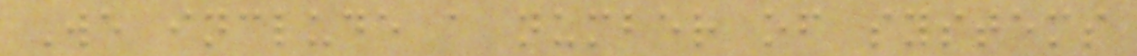We include a number of systems
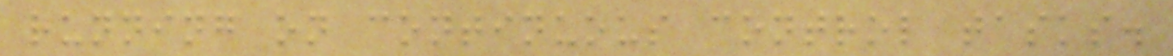running on continuous control tasks.
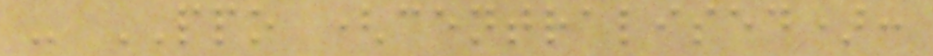- PPO (centralised):
